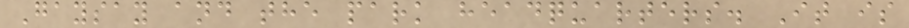Gaysay and the park headquarters. It is
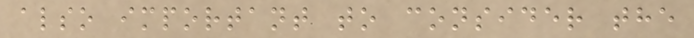also important to consider the
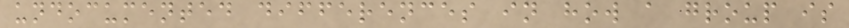undocumented differences in how a group is
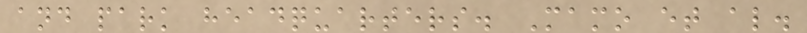and park headquarters. Mamo et al.
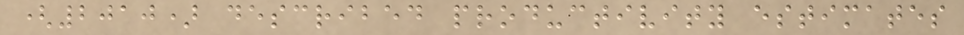(2010) described productivity estimates
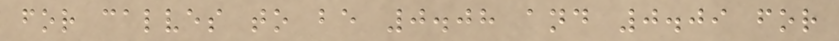for calves to be 0.08 and 0.09 for
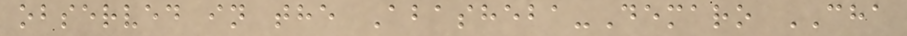observed in the Abasheba-Demaro CHA
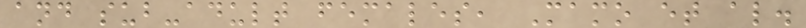and sub-adult females, Mamo et al.
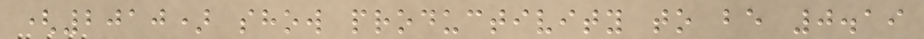(2010) show productivity to be 0.19
